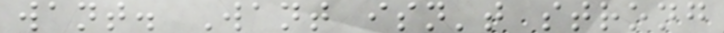want. Want isn't strong
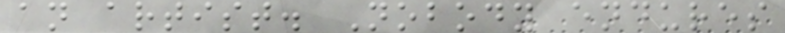an artist. Nobody endures
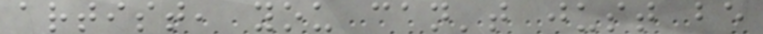artist, you can't just be
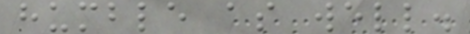humble as well.
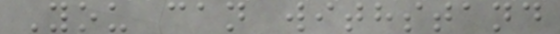You can withstand
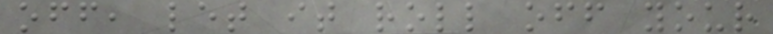off, let it roll off your
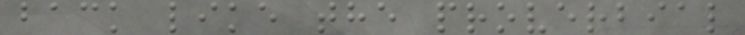back like the proverbial
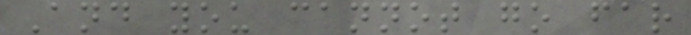And you cannot go far
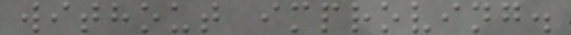without improving.
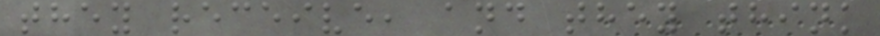they receive, and they think
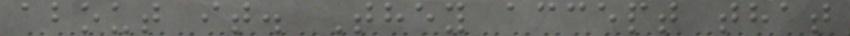about it. They accept that
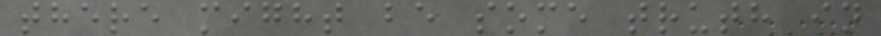there might be some truth in
